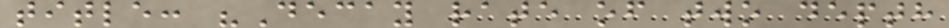title: "Decay rate of two depth
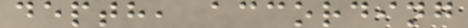depth, according
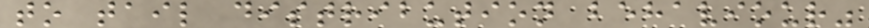to tail distribution behaviour"
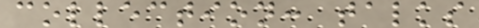collection: talks
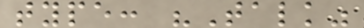type: "Talk"
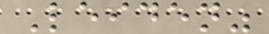Leiden"
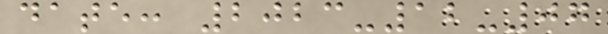date: 2023-12-07
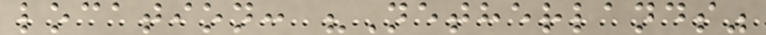location: "Netherlands"
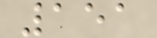151
